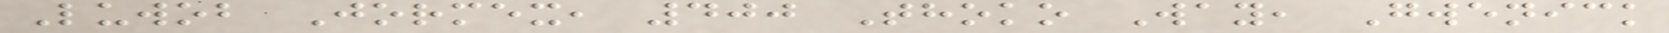Luwob Jormex, 400 Thoko Way, Gwenick
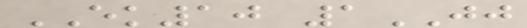EK10 1JJ
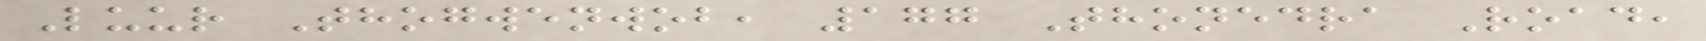Luur Thogwenwob, 177 Thonedra Road,
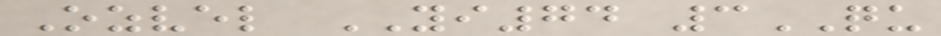Ozvel YI74 3QU
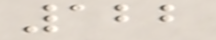122
